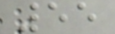55
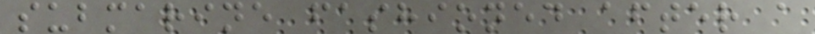submarine fashioned after a
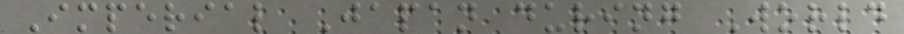Imperial Japan during World
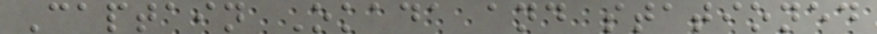Captain Okada and stationed
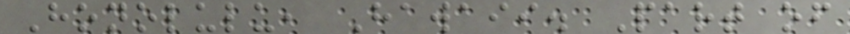Honolulu, Hawaii. Part of
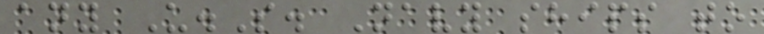any U.S. Navy ships to
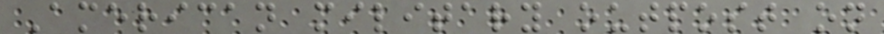American military outpost on
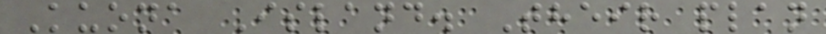Kuona Island. Their plan
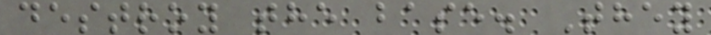destroy the base. They
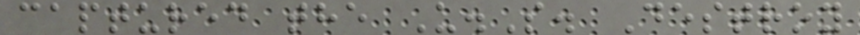captured the U.S. Destroy
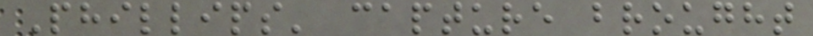Phillips' capture brought
